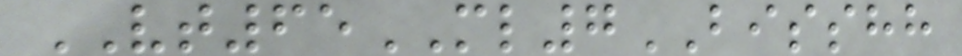VT65ML7BISSHH
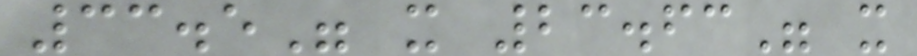33.5" x 23.63" x
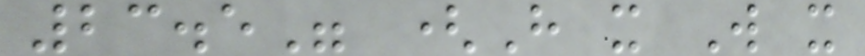23.5" (H x W x
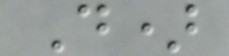D)
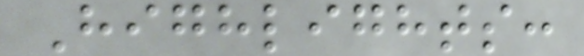Highlights:
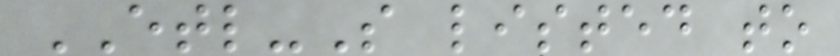ETL-S listed to
